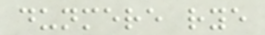dunmere rye
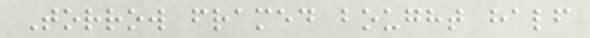Torrow framed bought half
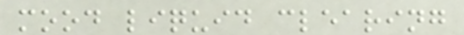mood liquid clearing
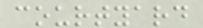courtyard
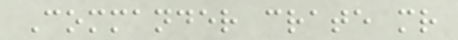Commander crate mr
